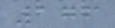176
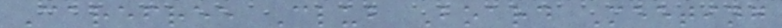Carefree Club Board Meeting
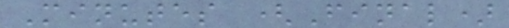Minutes (Final)
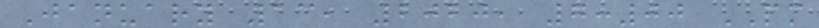January 13, 2020, 7:00 PM
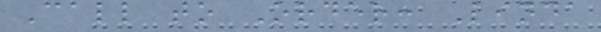Call to Order: Linda
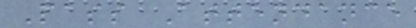Pass Attendance
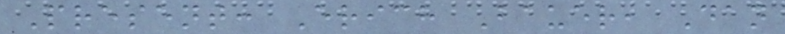Present: Erich Bauer, Dan
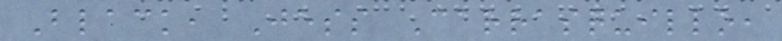Black, Jess Carrasquillo,
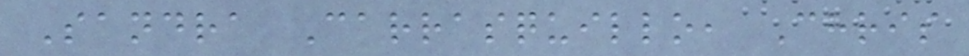Sandra Carrasquillo, Chris
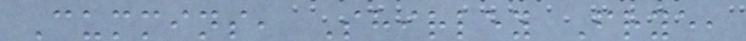Cummins, Shirley Frye,
